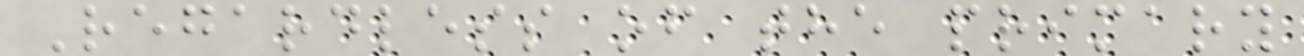Regardless of the primary
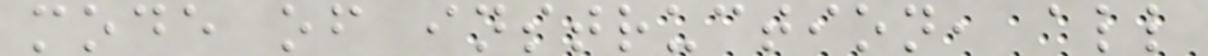mode of instruction, all
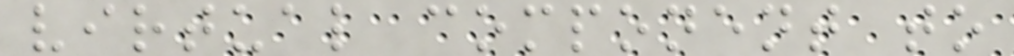virtual component to
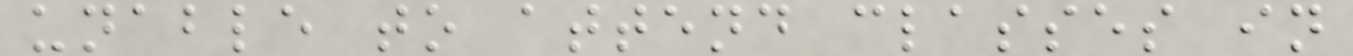unable to attend classes in
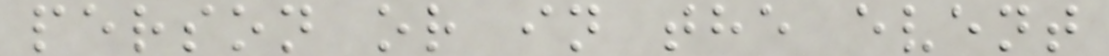person or in the event
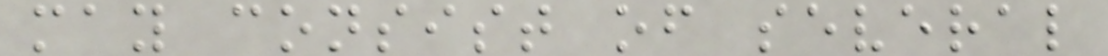may consist of several
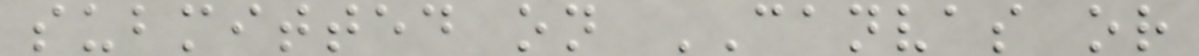submitted on CANVAS or
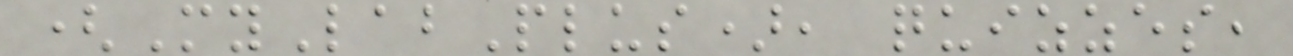(MyLabPlus), quizzes,
